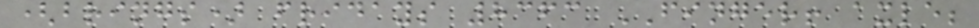(brings) fridays 8363 FINGER! axle;
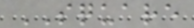SQUARE
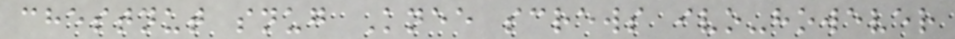chestnut snug Knee screws ivo-however
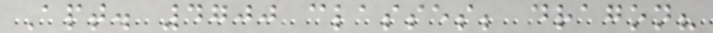Apt. 4700 classes; dragon?
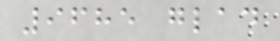9685 glad
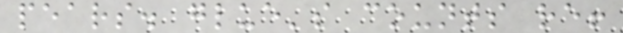pears. glue's counts re!
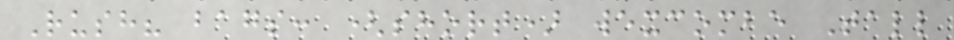Rush? bags: (short) wexcombe Tall
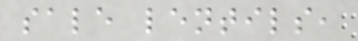sale lentils,
